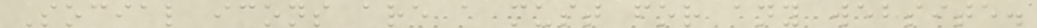Social icons are a must for any website.
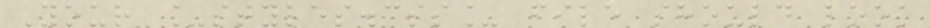Your _styles.css_ file should look
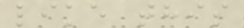like this
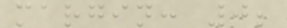margin: 0;
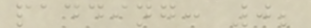padding: 0;
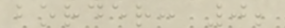border: 0;
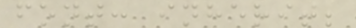font: inherit;
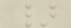}
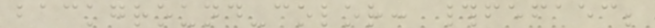background-color: #fefaec;
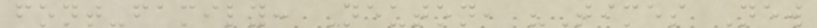font-family: Neuton, "Times New
